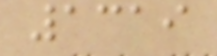1319
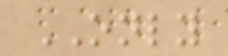ONLY
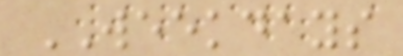WEEKDAYS
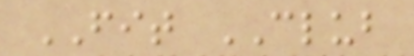FIT CLUB
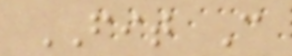FIT C
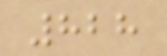828
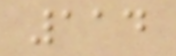114
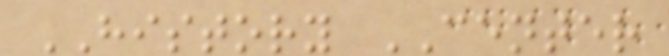HISTORY CENTER
